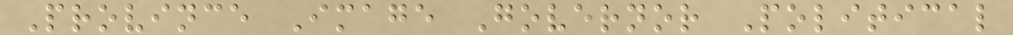Province Image Governor Political
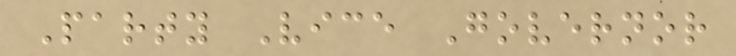Party Vice Governor
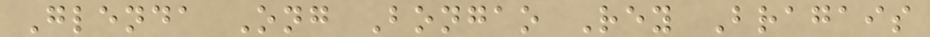Glenda Ong Bongao Rey Bragais
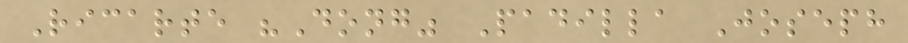Ricarte "Dong" Padilla Joseph
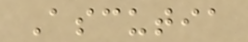Ascutia
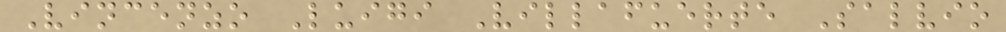Vincenzo Luigi Villafuerte Salvio
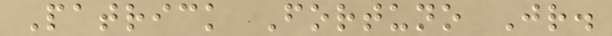Patrick Fortuno Jr.
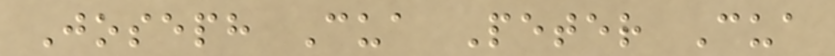Joseph Cua Peter Cua
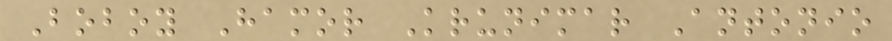Boboy Hamor Krunimar Antonio
